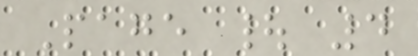Page | 4
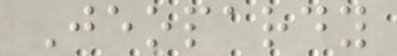Jeopardy
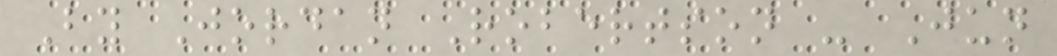By Jordan Robertson - Jun
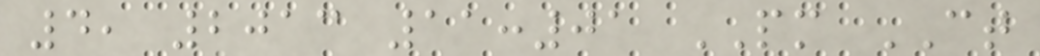4, 2013 11:01 PM CT
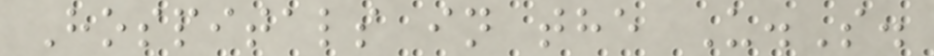Hospitals in the U.S.
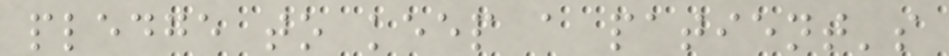pledge to keep a patient's
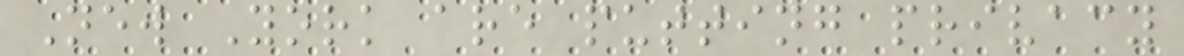New York are putting privacy
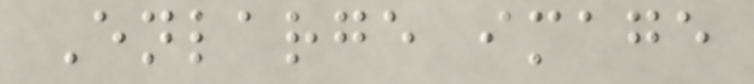Enlarge image
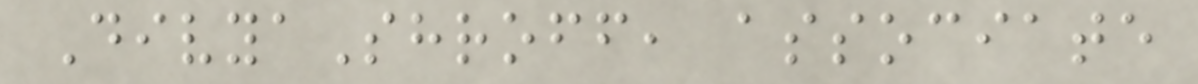DivyaShroff, associate
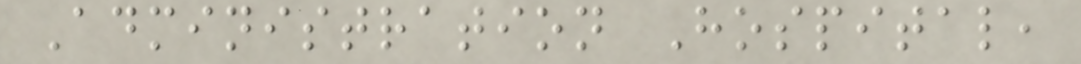Administration Hospital,
